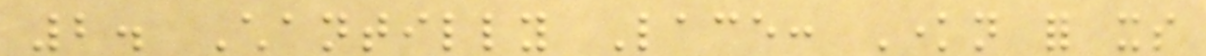2. Chantilly Lace: Known for its
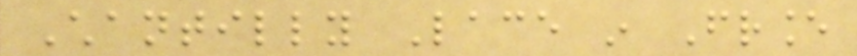Chantilly Lace in France
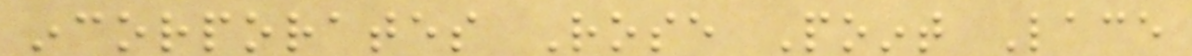incorporates Rose Point Lace
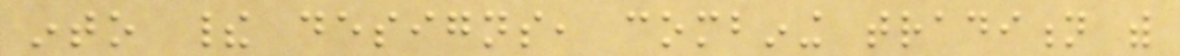into their designs, combining tradition with
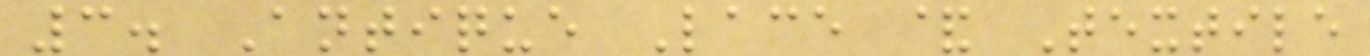3. Antique Lace & Textile
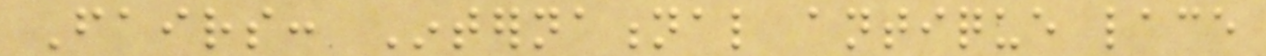Fairs: International antique lace
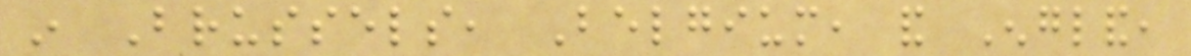in Brussels, Belgium, and England,
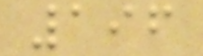196
